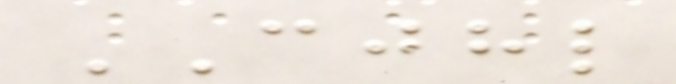CJHL
